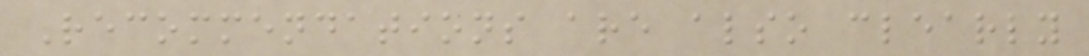Recommendations are also clearly
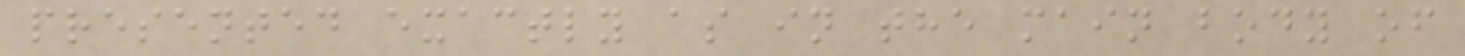presented exactly as in the main body of
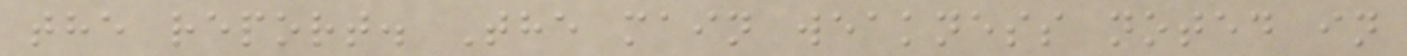the report. The main weakness noted in
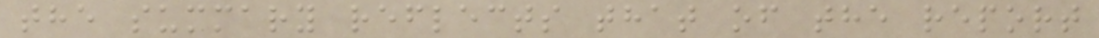the summary reflects that of the report
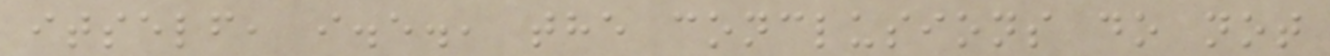itself, i.e., the conclusions do not
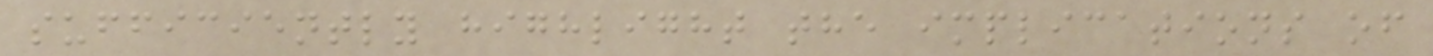sufficiently highlight the implications of
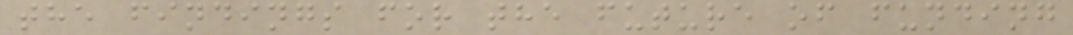the findings for the future of funding
